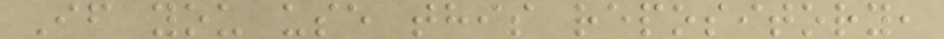If you use this repository,
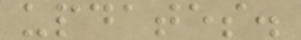updates.
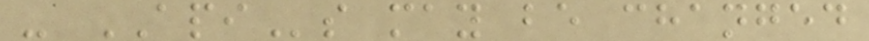- APIs may be changed
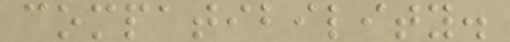compatibility.
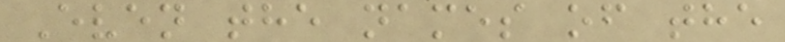Even the names of the
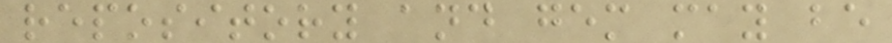repository and gem may be
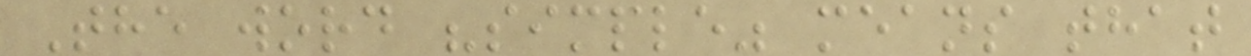The word "simple" means that
